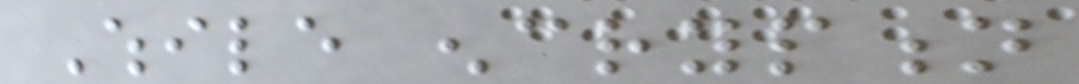While encryption
